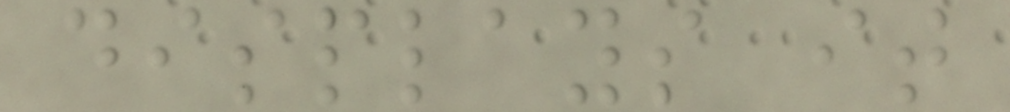displays it
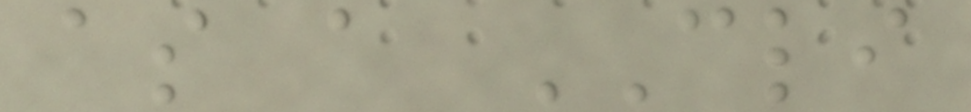as a CLI
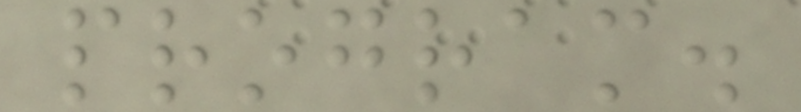program.
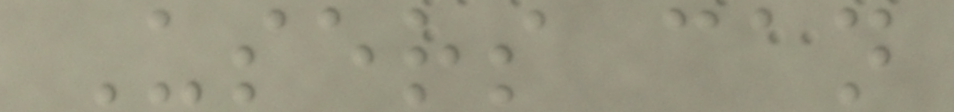Users can
